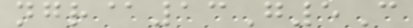ngr@13G5C
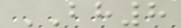BH8
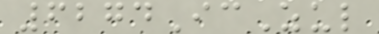6274IcZul
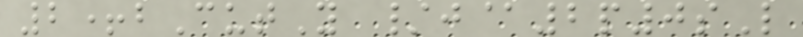2+bCutY /j@2p0sL
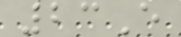23E
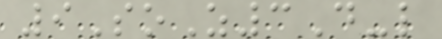9SoZ3D-l
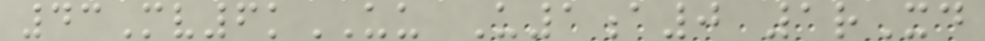43Mv6kUU U1a0 1rXd
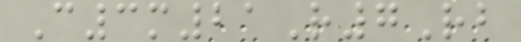C3m21R7Rb
